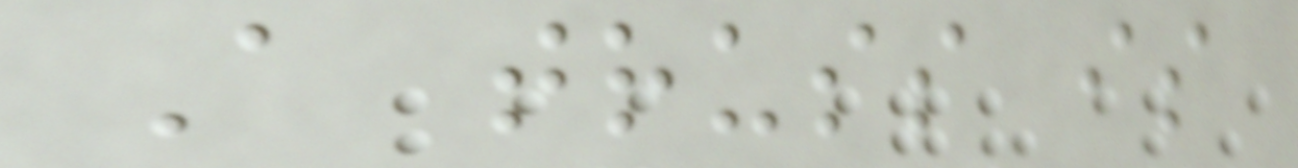A truss is
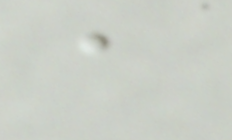a
